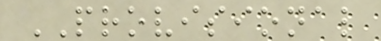PROVISIONAL
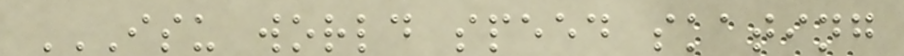ISU WORLD SPEED SKATING
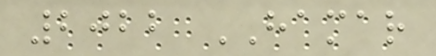2022 HAMAR
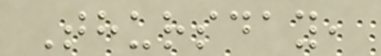Thursday,
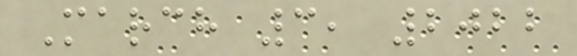March 3, 2022
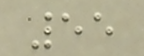55
